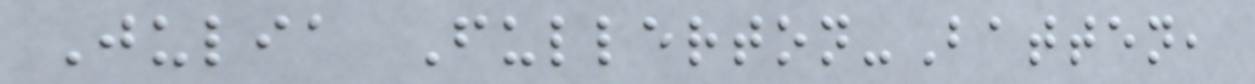Julia Fullerton-Batten,
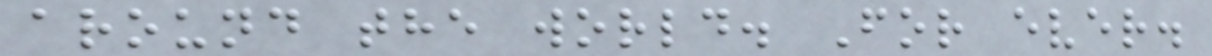around the world. For ever.
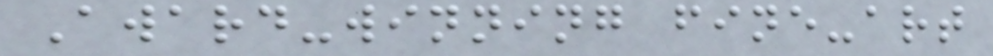Award-winning fine-art
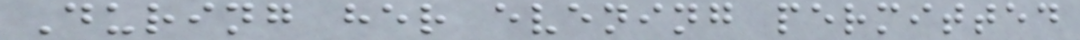During her evening permitted
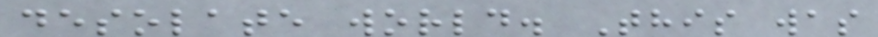desolate world. This was
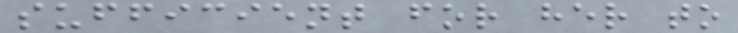sufficient for her to
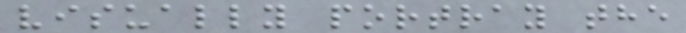visually portray the
